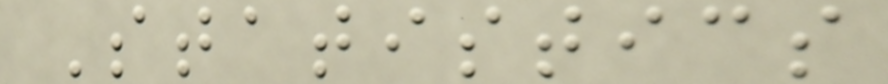Statistics
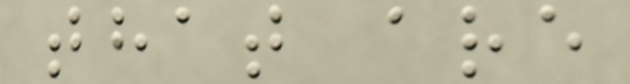that are
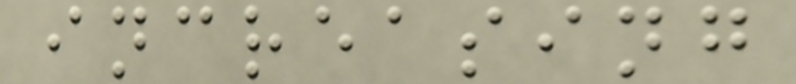increasing
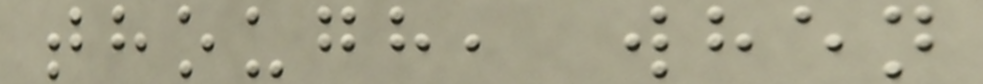though, when
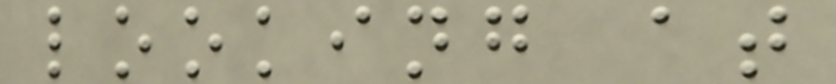looking at
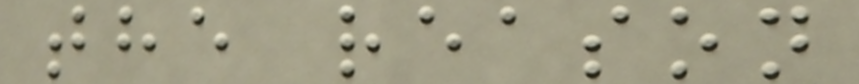the reason
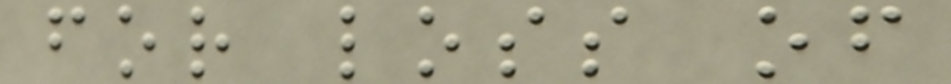for loss of
